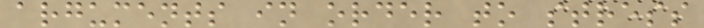arguments in order to stress
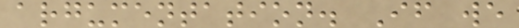argumentation. If we
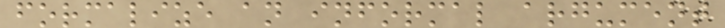formalize an informal argument
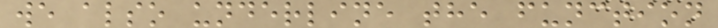we also underline the function
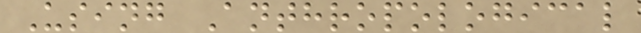Using Anthropological
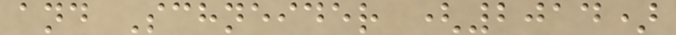and Schneider (2014)
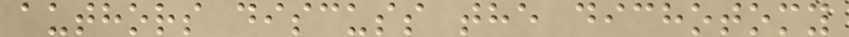authors discuss the dichotomy
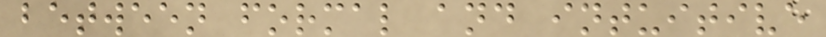between formal and intuitive
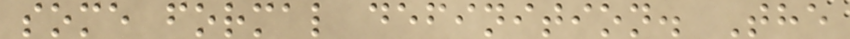some formal definition. The
